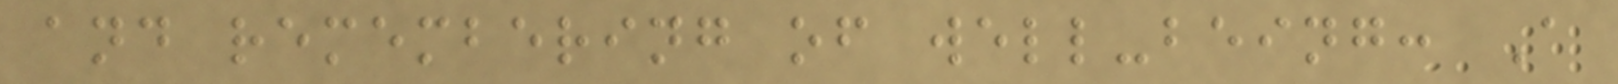and remembering of well-being: A
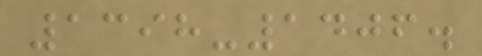1398-1406.
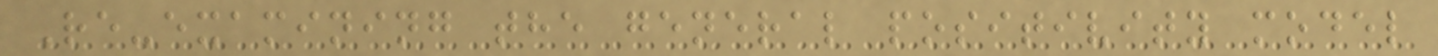Re-examining the general positivity model
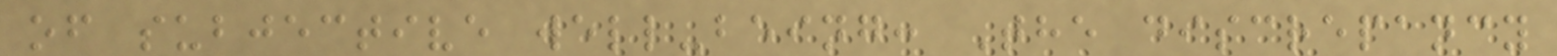of subjective well-being: The discrepancy
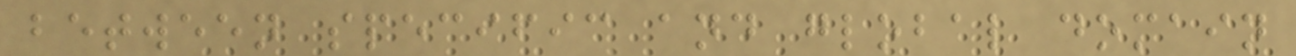between specific and global domain
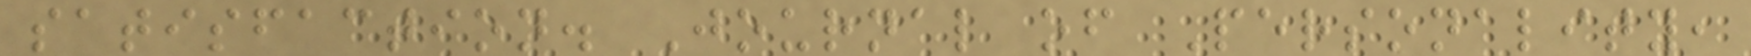satisfaction. Journal of Personality,
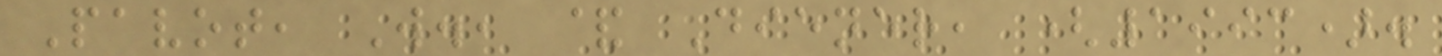Pavot, W., & Diener, (1993).
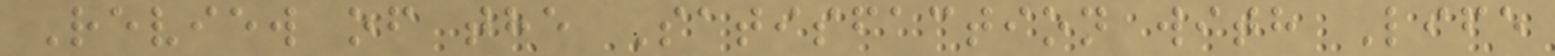Review of the Satisfaction with Life
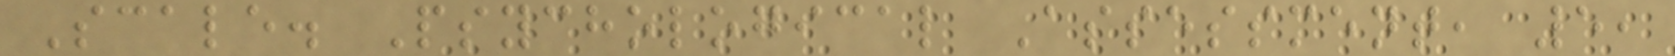Scale. Psychological Assessment, 5,
